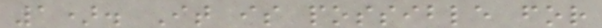1). It is possible for
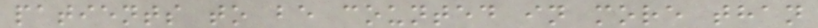patients to be counted in more than
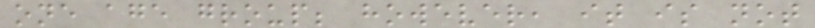one age group; however, it is not
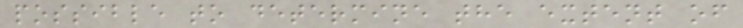possible to determine the extent of
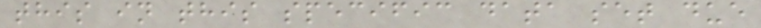this in this specific data set due
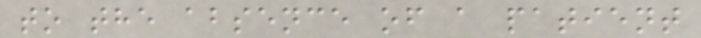to the absence of a patient
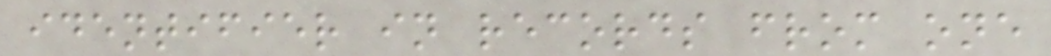identifier in records from one
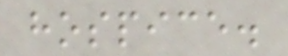hospice.
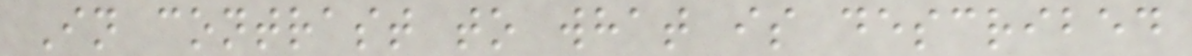In contrast to what is described
